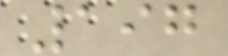197
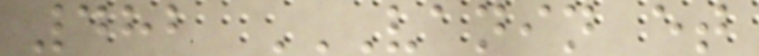482 VANIN ET
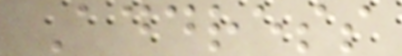Address
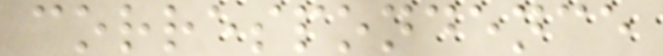correspondence
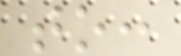to:
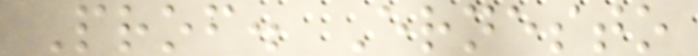Prof. Ernesto
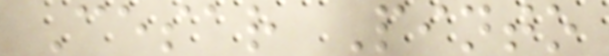Cesar Pinto
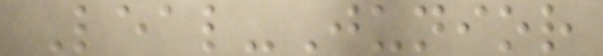Leal-Junior
